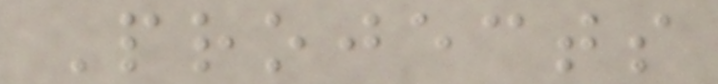Projects
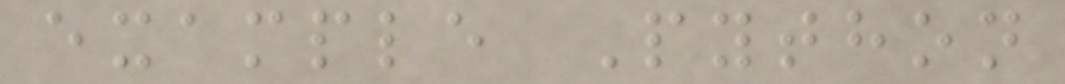example Python
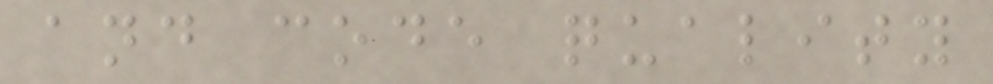and code quality
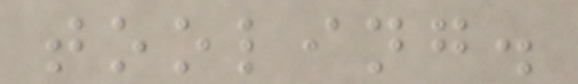tooling.
